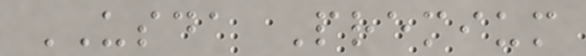USDA Premium
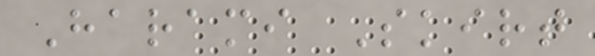Harami Skirt
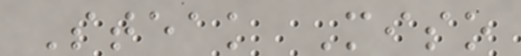Steak Miso
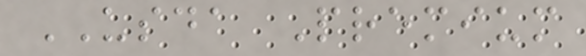USDA Premium
